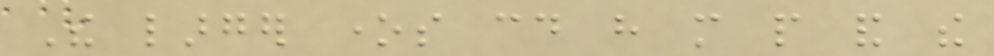The larger ones could have more people and the
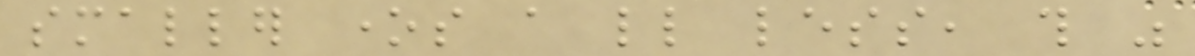smaller ones a little less, this was
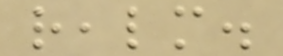realm.
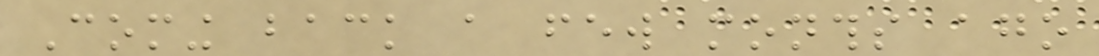Coming back a few months ago
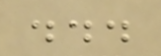...
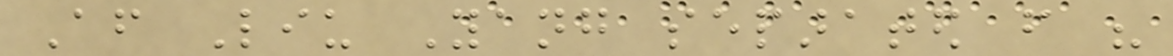After Liu Yang separated from his
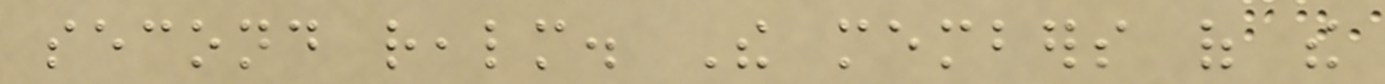second realm. The members of the
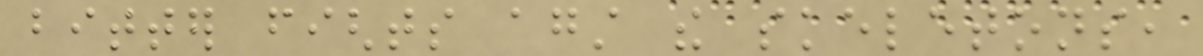bitter fights against the skeletons,
